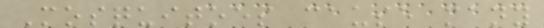Mosquitoes cause many
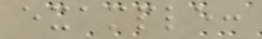example:
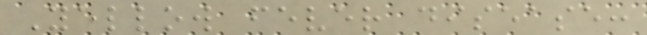Yellow fever disease:
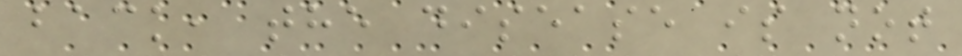back, the disease is not
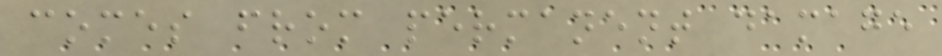comes from permanent damage
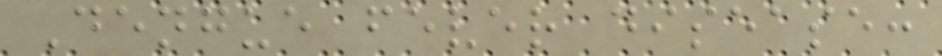Dengue fever disease:
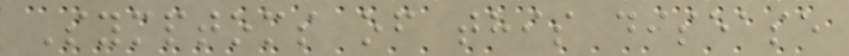Symptoms of this disease
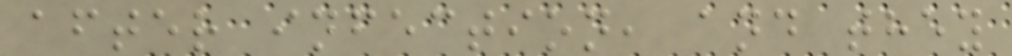after infection, and they
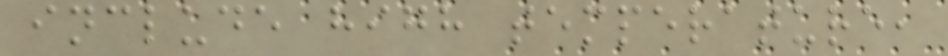include high temperature,
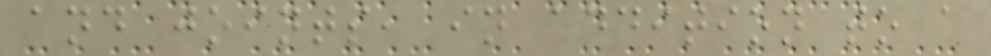and joints, in addition to a
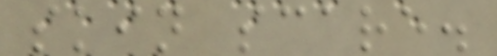skin scare.
